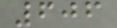606
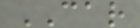CAR
